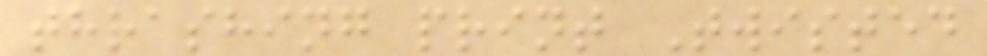thrashing print Twisted
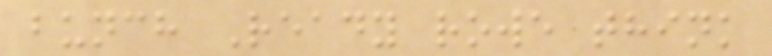bunch Ready rowe think
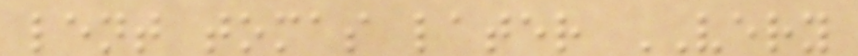lent tomas later VERY
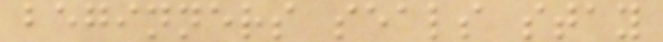beginners seals stay
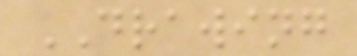DRAWING
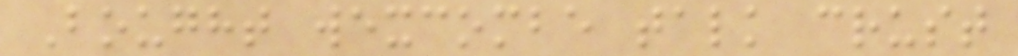Bought wexcombe talk crust
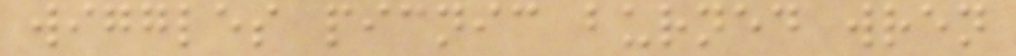wiggles picnic burned wren
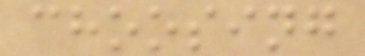choosing
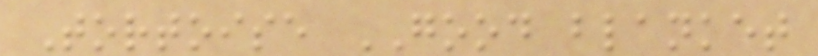Tortoise GOOD blanket
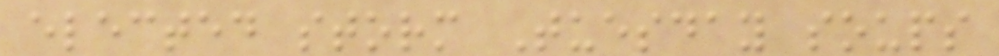elected storm Tuesday soups
